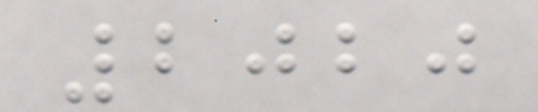2020
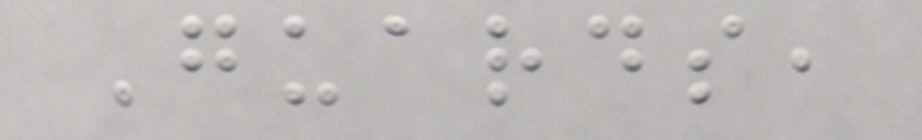Guards,
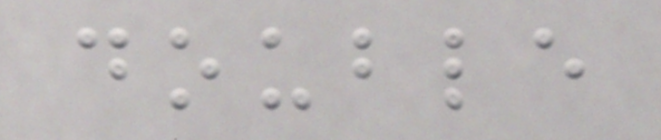double
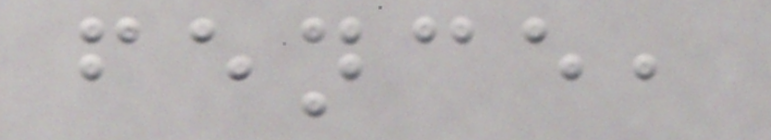fence,
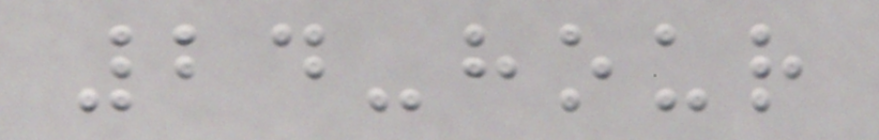24-hour
